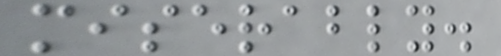miserably.
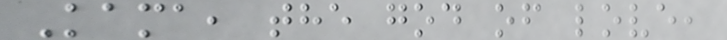Kama, the god of love,
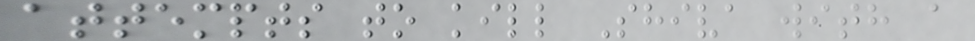attempts to kill Shiva with a
